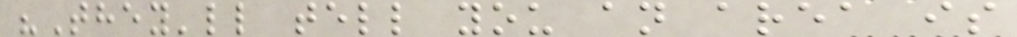"They'll tell you an area is
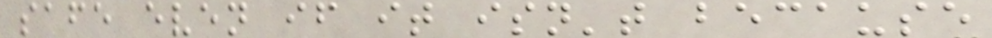safe even if it isn't because
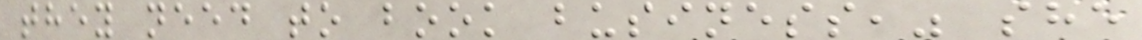they need to book business," she
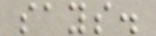says.
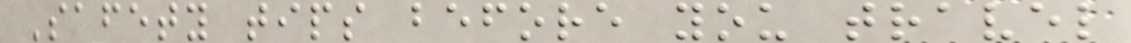Safety tips before you travel
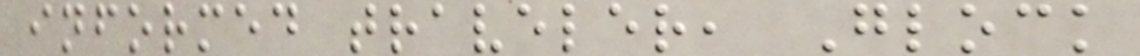informed traveler, Glock
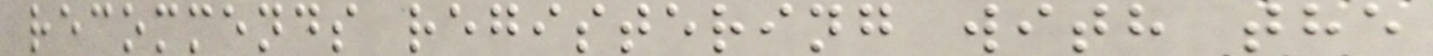recommends registering with the
